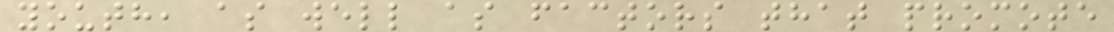youth, as well as factors that promote
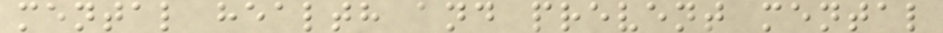mental health and prevent mental
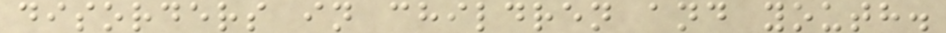disorders in children and youth.
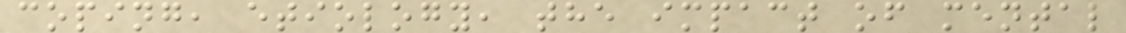coping, etiology, the impact of mental
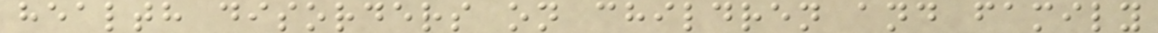health disorders on children and family
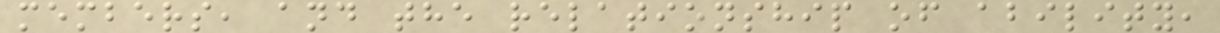members, and the relationship of ability,
